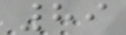89
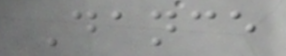Dance
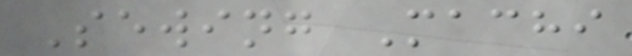Sewing Machi
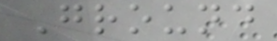Ground
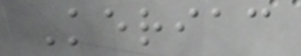Keriac
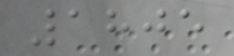1805
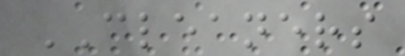CLEANERS
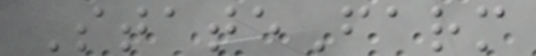StateFarm
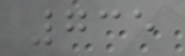735
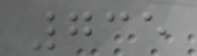735
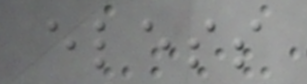eless
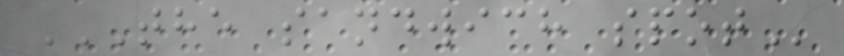THE SANDWICH SPOT
